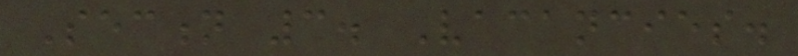Section 3. Vacancies.
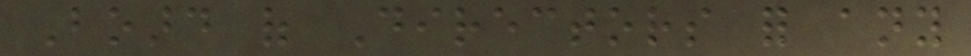Board of Directors for any
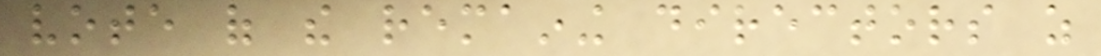vote of the remaining directors as
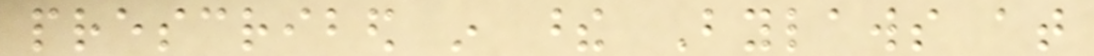prescribed in these Bylaws at
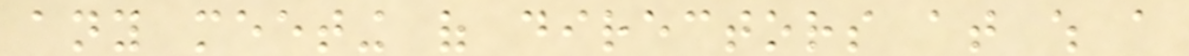any meeting of directors at which a
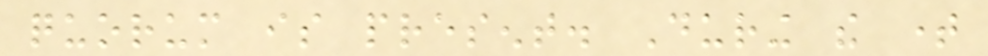quorum is present. During the time
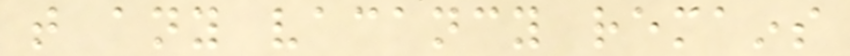that any vacancy remains
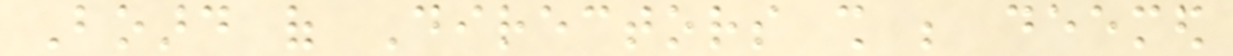Board of Directors shall be deemed
